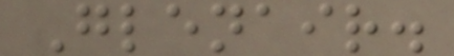Glenair.
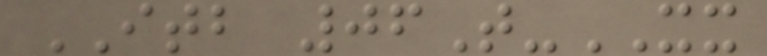ITB 06T-XX
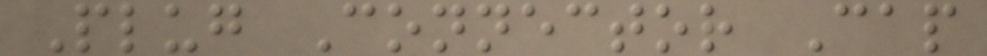Plug Connector Cap
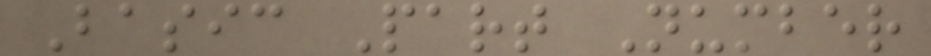Basic Part Number
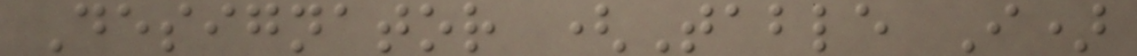Designator (Table I)
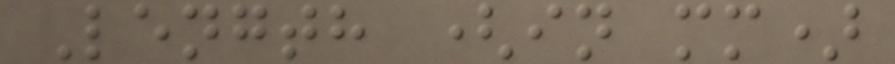Length (in mm)
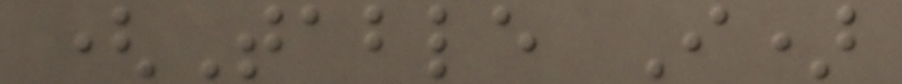(Table I)
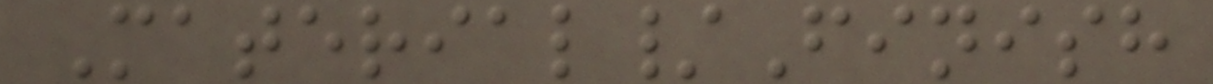Material/Finish
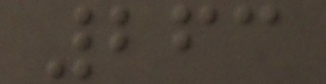263
